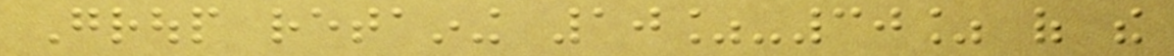Group retaining 10%-30% of the
